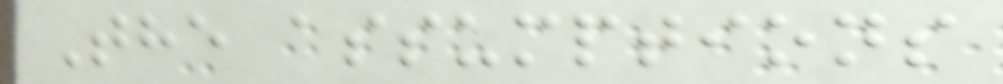The assumptions
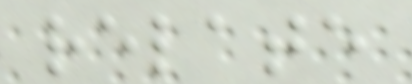relate
